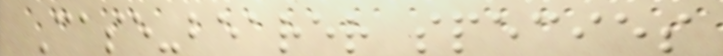Case-bearer species
